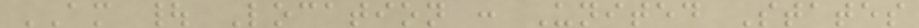AM | Location : United States
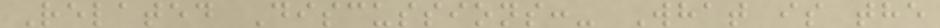Related Discussions:- What is the
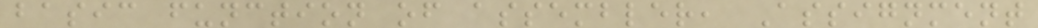basic function of assembler, Assignment
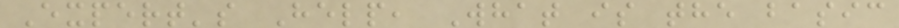Expert's Help, What is the basic
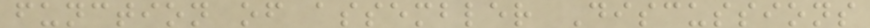function of assembler Discussions
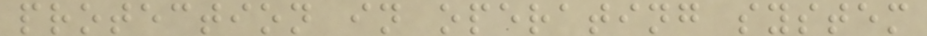protection in operating system
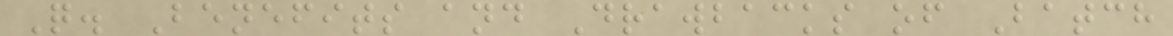Q. Benefits and Drawbacks of Batch
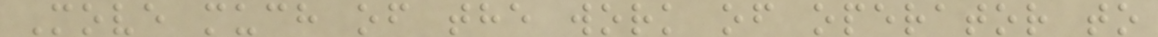Move much of the work of operator to
